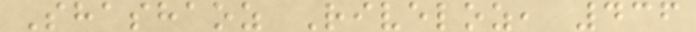Shashaoz Riveloz, 436
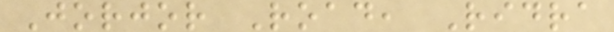Jorjor Road, Ridra
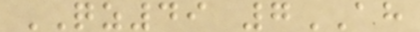QZ49 7AH
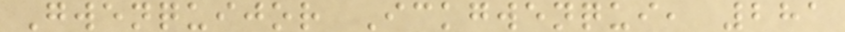Gwenquijor Ickgwenqui, 281
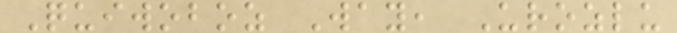Quiwoboz Way, Urozlu
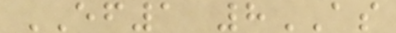EF1 8AS
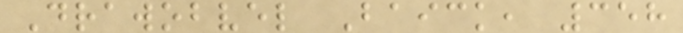Drawobvel Baick, 358
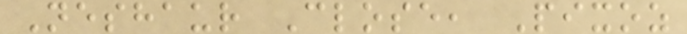Neshaur Close, Pixoz
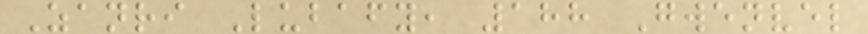Zanri Lubafy, 188 Gwenvel
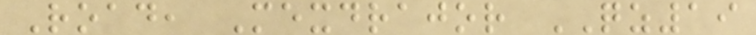Road, Mexdrajor QZ19
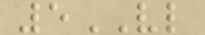5VL
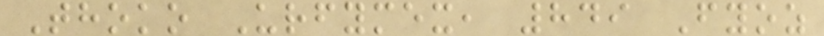Thoko Urfymex, 849 Fyoz
